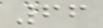66
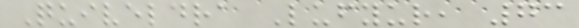Quiveldra Lufyur, 73
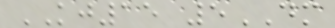KJ15 5DM
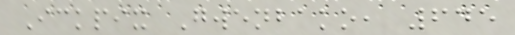Ickpix Gwenbako, 645
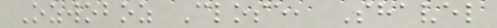Ozwoboz Close, Shavel
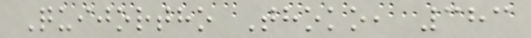Quijortho Thoko, 383
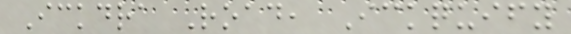Ickdra Road, Ickquify
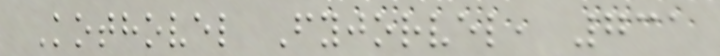Kothovel Fyjorvel, 731
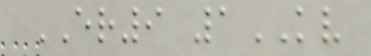ER9 1KV
